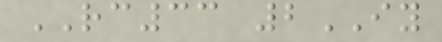RC33 2IY
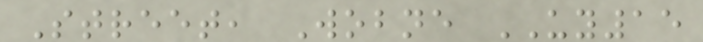Street, Wobne UY15
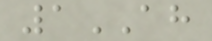1AH
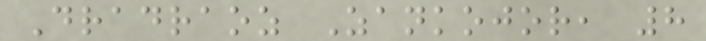Dradraoz Zankojor, 8
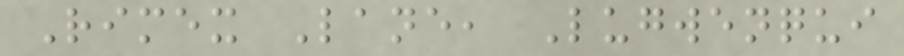Rimex Lane, Lugwenqui
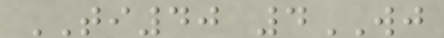TI40 4WJ
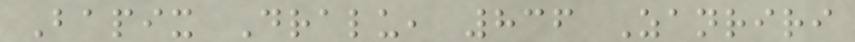Bapix Dralu, 836 Zanriri
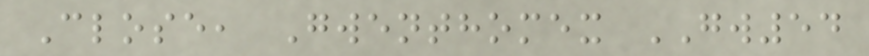Close, Gwenthomex GW54
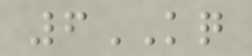6KQ
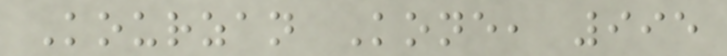Kourzan Kone, 995
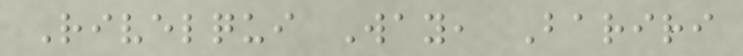Rivelqui Way, Bariri
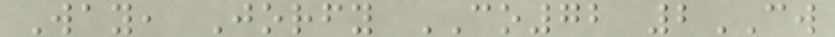Way, Jorfy CO72 2CW
